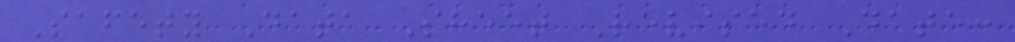Safety Data Sheet Revised Date:
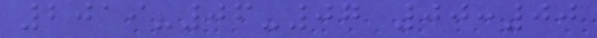2019-06-07 00:00
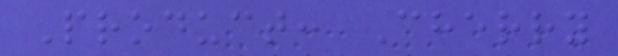Product: Cherry
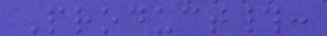Product#:
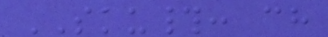SKU#: ch
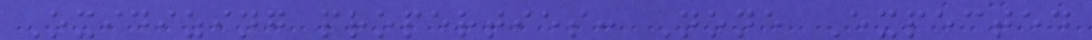Oxidizing properties: None Expected
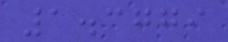1.3779
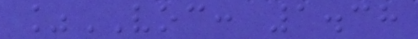%VOC: 1.38
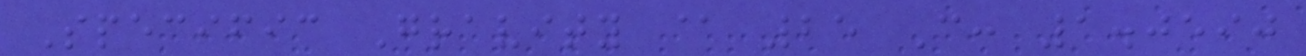Specific Gravity @ 25 C: 1.0590
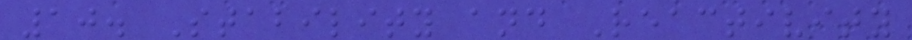10. Stability and Reactivity
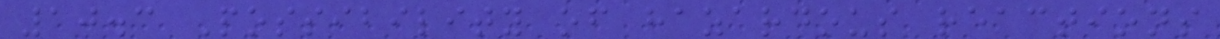10.3 Possibility of hazardous reactions
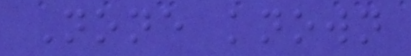None known
